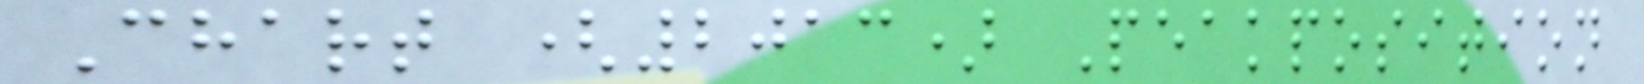Chart (2013) Peakposition
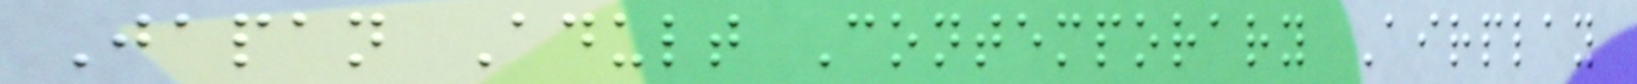Japan Adult Contemporary Airplay
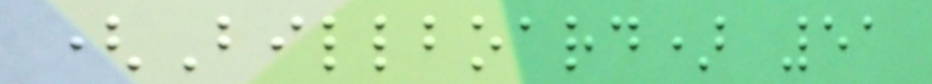(Billboard) 51
